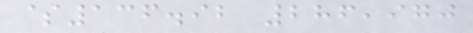$136.92 286,970
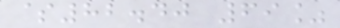$82.40 69%
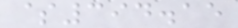$394.15
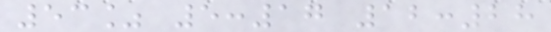53% 5:17 12:28
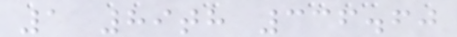1 89th 336.60
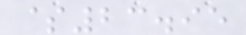$23.95
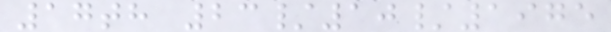17th 23/10/1975
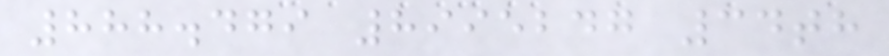888.479 8995247 34th
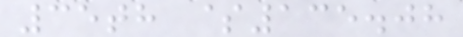35th $135.08
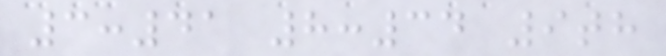3:41 8:34 9th
